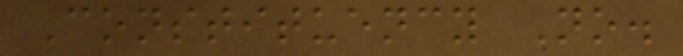Constituency No.
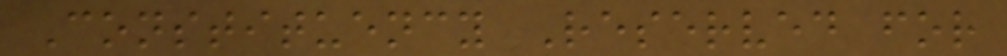Constituency Reserved for
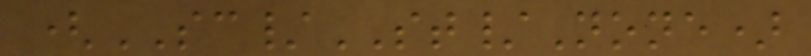(SC/ST/None)
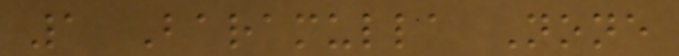1 Baramulla None
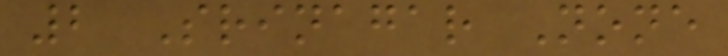2 Srinagar None
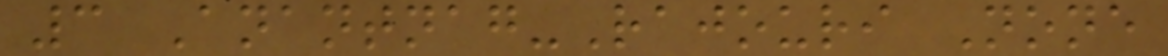3 Anantnag-Rajouri None
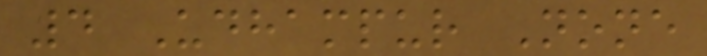4 Udhampur None
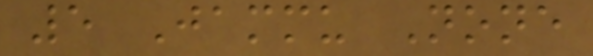5 Jammu None
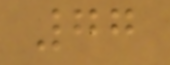77
